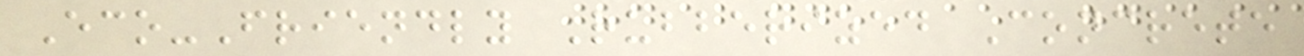Eco-Friendly Rubberized Concrete
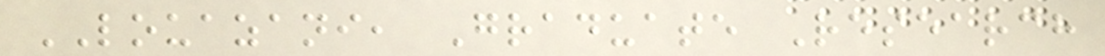LOUAZANI, Graduate Research
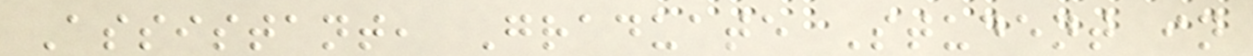Assistant, Graduate Student in
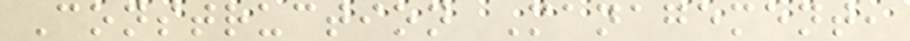Construction Management,
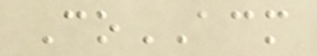CoACM
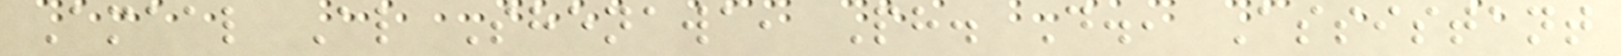Amaal Al Shenawa, Ph. D., Assistant
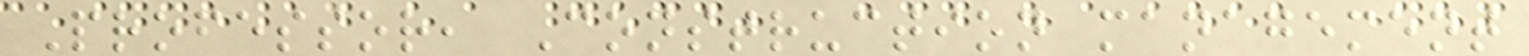Professor, Construction management
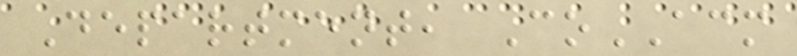Department, CoACM
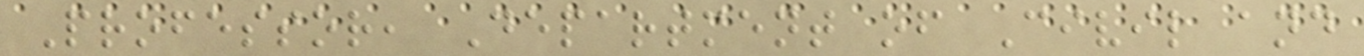Professor, Department of Civil and
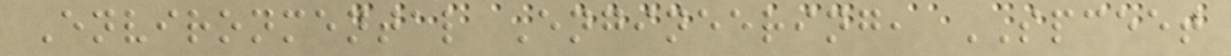Environmental Engineering, SPCEET
